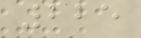225
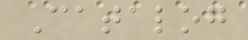Catalog
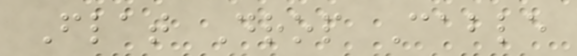Flat Drop Cable
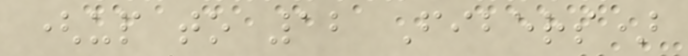(up to 12 Fibers)
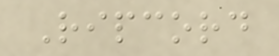Ripcord
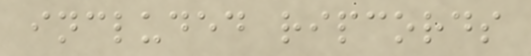included ripcords
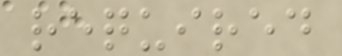required
